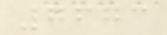7673
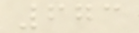673
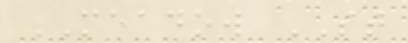MEADOW ST
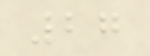27
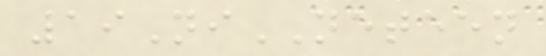19NiNETEEN
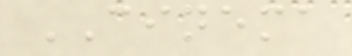CINEMA
